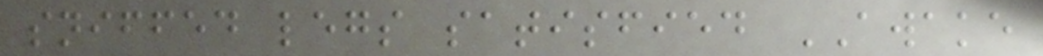sniffed legs satisfied AWAKE
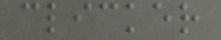clicker
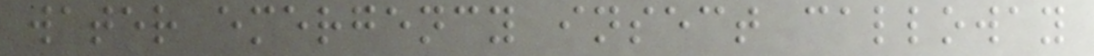water emergency insect calloway
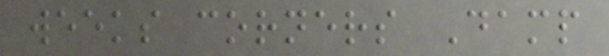weeks corners Damp
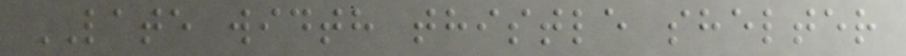LATE width thistle shelter
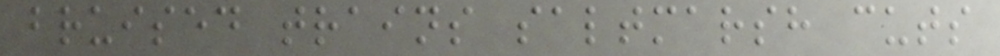bruised trains saltmarsh cuts
